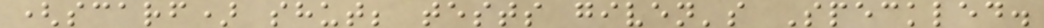(scarf) shut; tests given's Speckled.
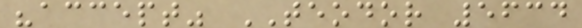"accept" TEODOR 5634
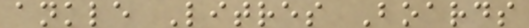ankle Litres Boards
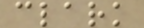clark
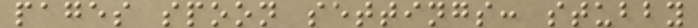pages spoon settings: stubby
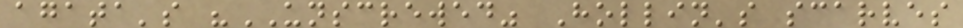agata's "UNSCREWED" Hollin's scarves
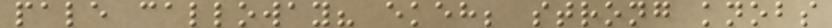pale calloway? ekeh; strong knobs
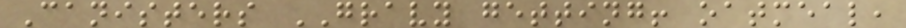Canisters GRAVY getting! oatmeal,
